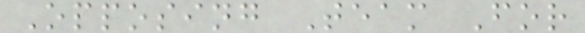Opposing Team For
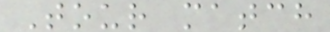Tour match
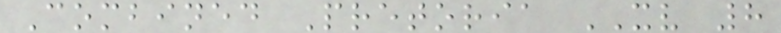Combined Pretoria XV 8
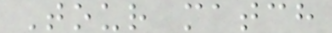Tour match
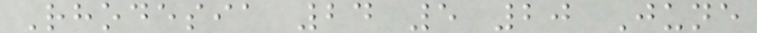Rhodesia 24 5 20 June
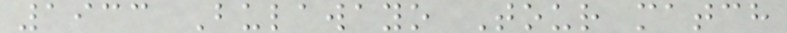1933 Bulawayo Tour match
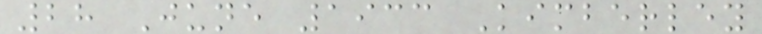28 June 1933 Kimberley
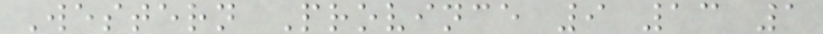Western Province 9 13 1
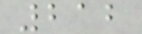212
